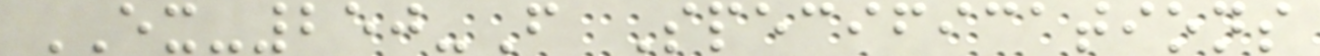EX-250-F Specifications
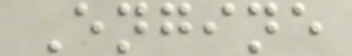Engine
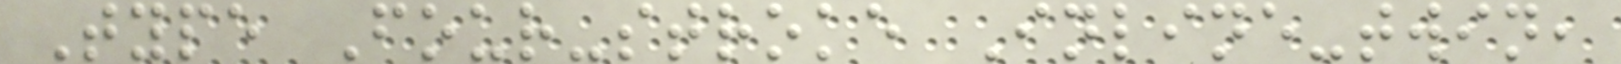Type Four-stroke Inline-twin,
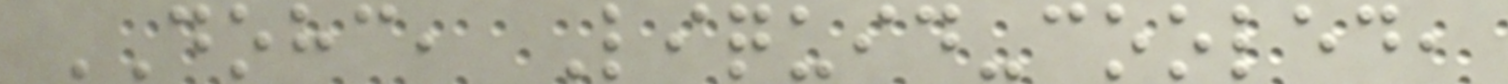DOHC, Liquid-cooled,
